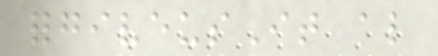forgiveusIt also
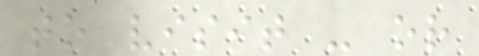to visit - or
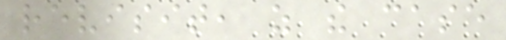revisit, as the case
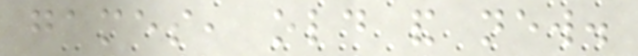games, old and new.
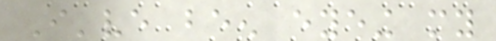I've been eyeing my
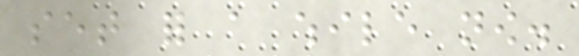set for a while now.
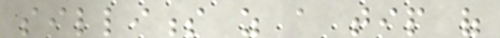silliness as a tip of
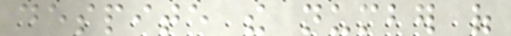despite the number of
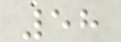58
